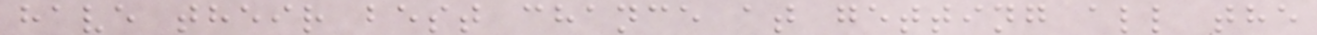have their best chance at getting all the
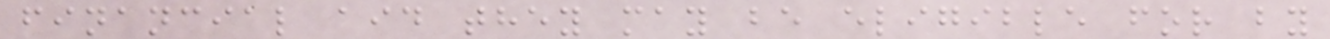financial aid they may be eligible for by
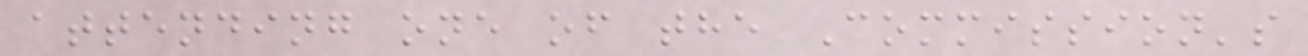attending one of the Commission's
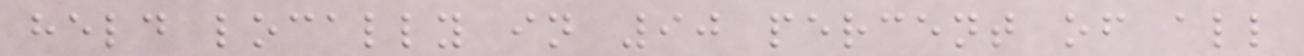held locally in 90 percent of all
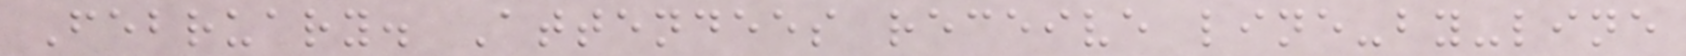February. Attendees receive line-by-line
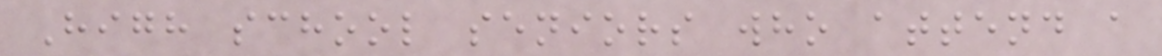High school seniors who attend a
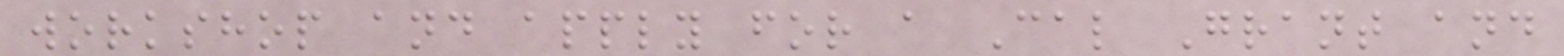workshop and apply for a Cal Grant and
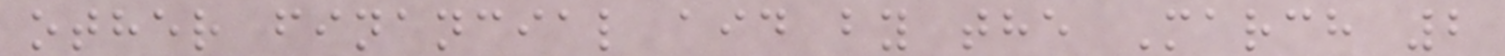other financial aid by the March 2
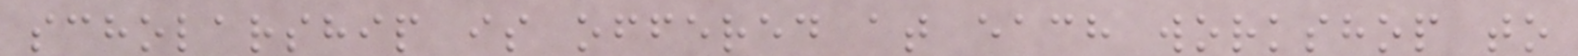scholarship is offered at each workshop to
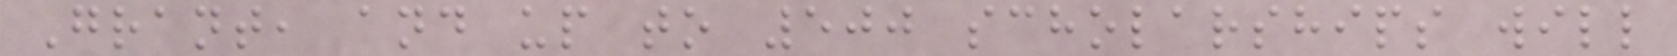Grant, and up to 500 scholarships will
